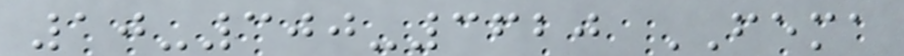10-300-3620 FEMA
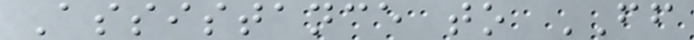Assistance to FF
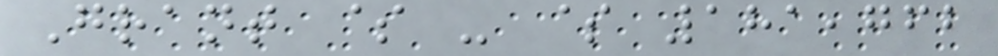Grant $ - $ 181,762
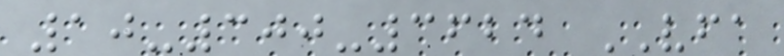10-300-3624 VFA
